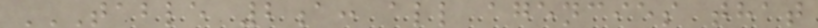TABLE 2A: ALL AGENCIES THAT
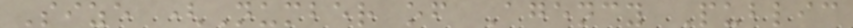Size (Number of Agency Public
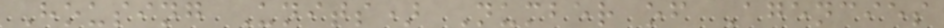Housing Units) Number of Agencies
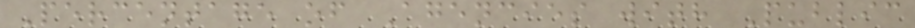Percentage of Agencies with Public
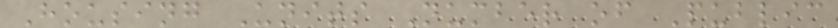Housing Units Number of Public
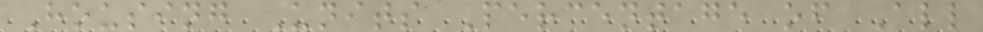Housing Units Percentage of All
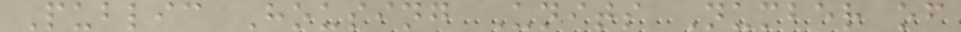Public Housing Units Number of
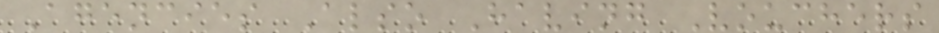Agencies Also Having Vouchers
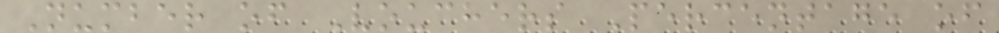Number of Vouchers Percentage of
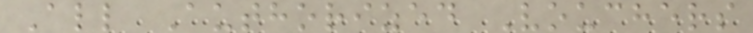All Authorized Vouchers
